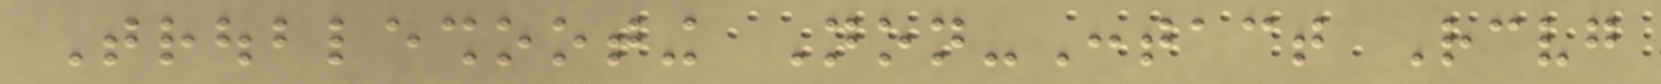Troubleshooting Non-Contact Receiving
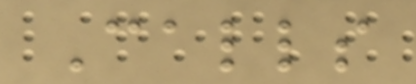Calls
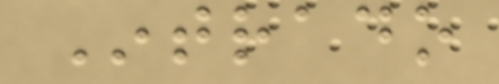Intrado
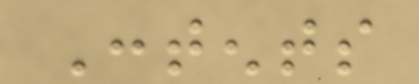Contents
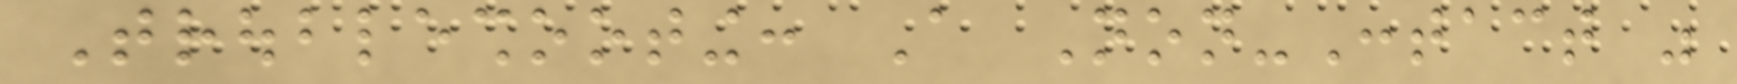Troubleshooting: A Non-Contact was
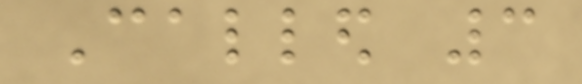Called 3
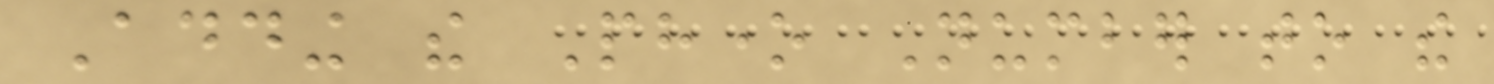Adding the Phone Number to the
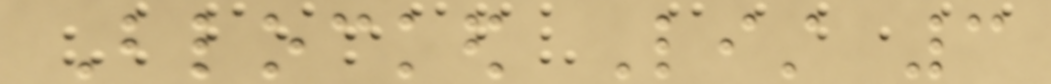Blocked List 3
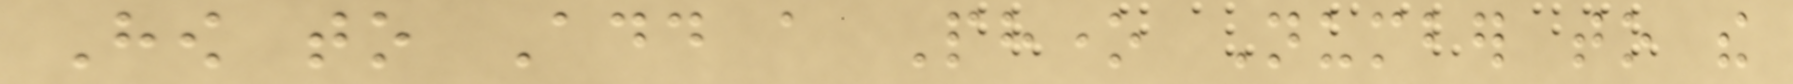How to Add a Phone Number to the
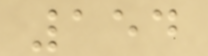154
